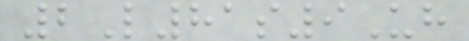2L81s9Uh
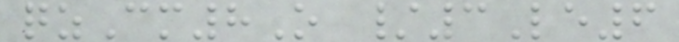qzCm8O /3Le6
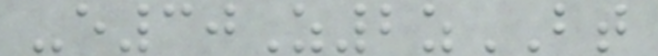-e30Z2zBT
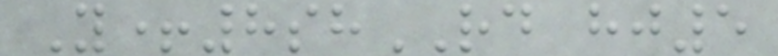Y+8shRD hj5
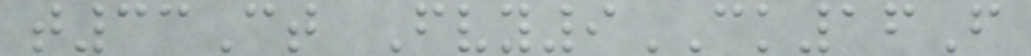t33Ct Fvy9CK16F
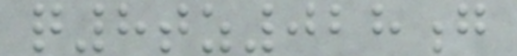q8tz028g
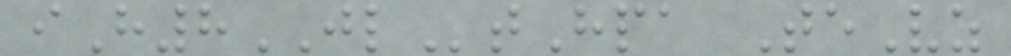iH8JLtHpa TeVz
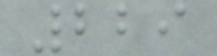229
